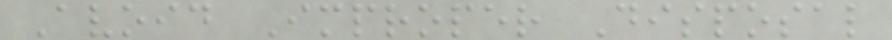Avoid Improper Disposal
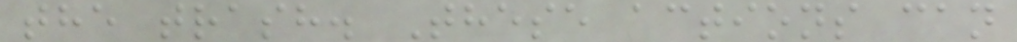the trash. These actions can
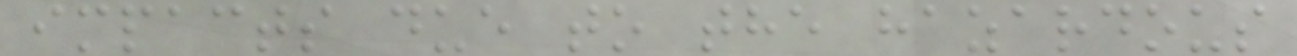impacts due to the hazardous
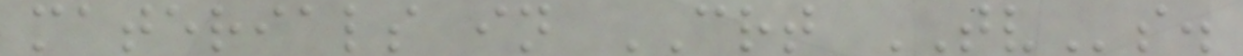materials in CRT TVs.
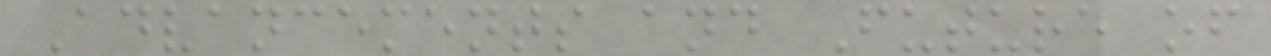Advancements and Future of
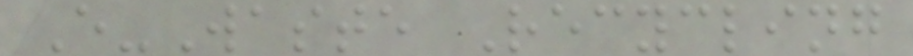E-Waste Recycling
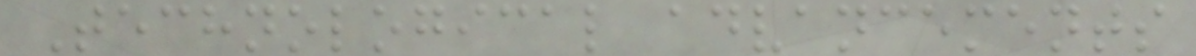Technological advancements
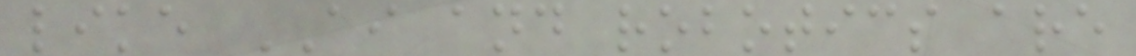like AI and robotics are
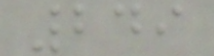249
